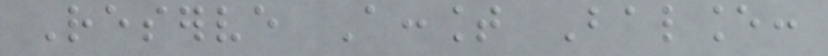Reserve Account Balance:
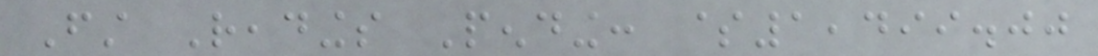First Readings Pending: $1,499.00
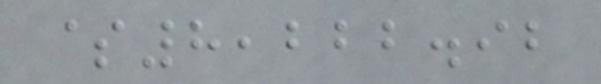$8,222.92
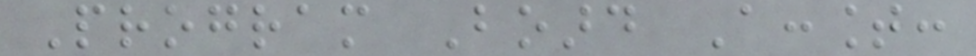Program Board Account:
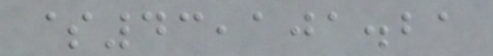$43,101.21
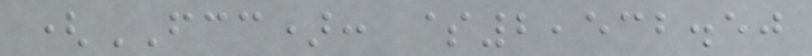(FCC): $2,532.50
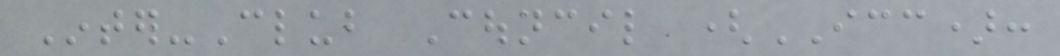Inter-Club Council (ICC):
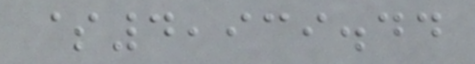$4,939.44
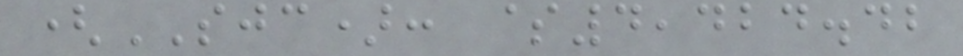(SJC): $4,424.42
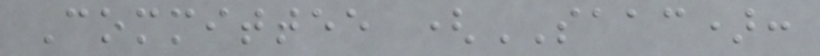Committee (SAAC):
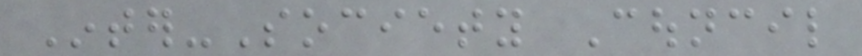Inter-Society Council
